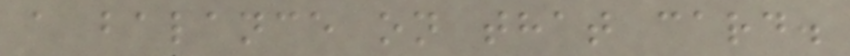a balance on that card.
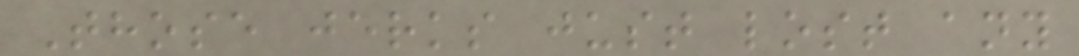Those jerks just lost any
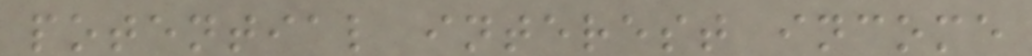potential interest income
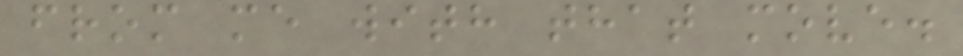from me with that move.
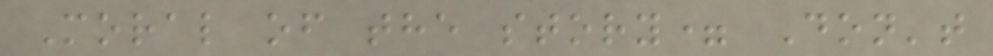Moral of the story= Don't
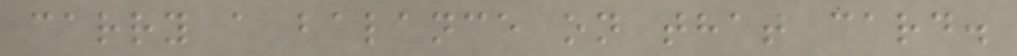carry a balance on that card.
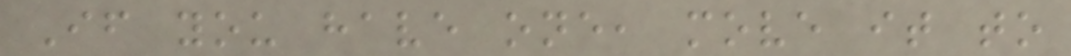If you have one, move it to
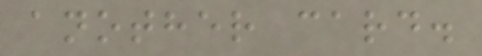another card.
